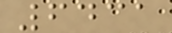6431
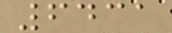6431
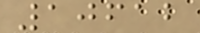10612
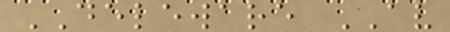DELEWARE AV
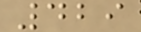429
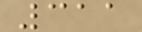311
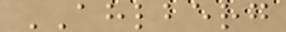AHLBERG
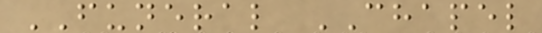FUNERAL CHAPEL
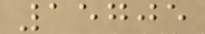15705
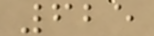625
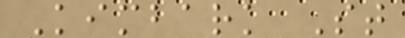Kimbark St
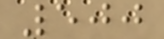500
